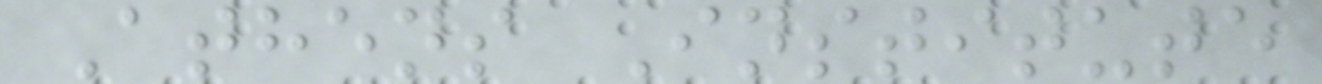Athens Institute
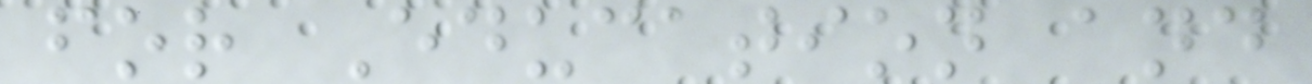for Education and
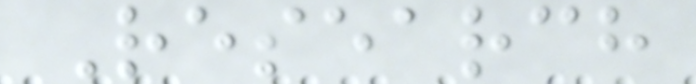Research
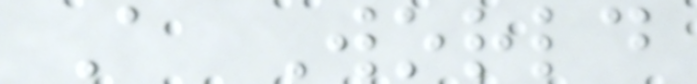A World
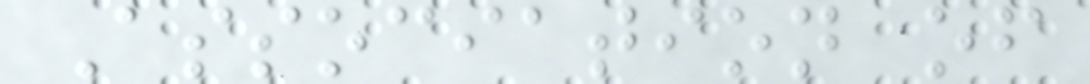Association of
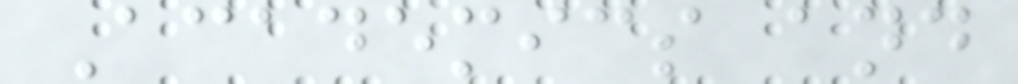Academics and
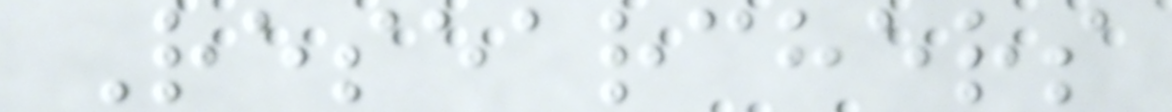Researchers
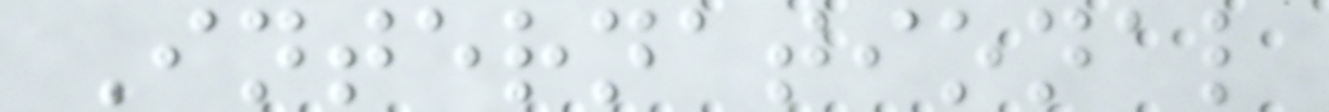International
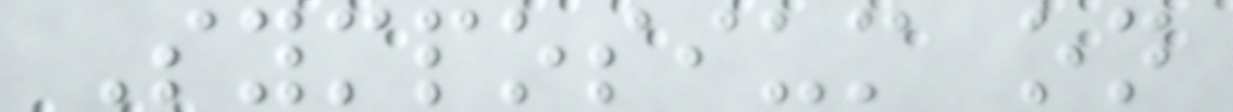Symposium on
